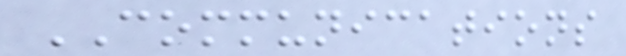COMMUNICATIONS
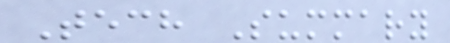Tech Summary
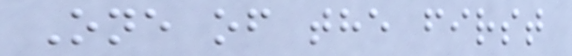One of the first
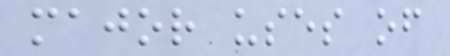major uses of
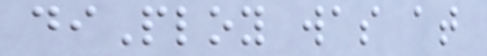diPloy was at
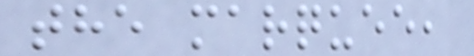the marquee,
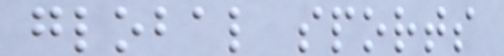global sports
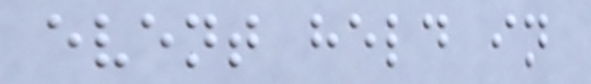event held in
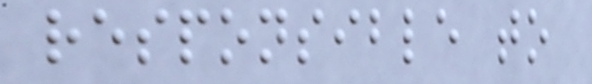responsible to
